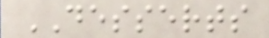DESSERTS
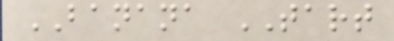BANANA TART
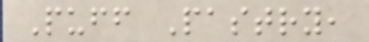Puff Pastry,
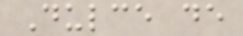Dulce de
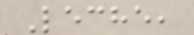Leche,
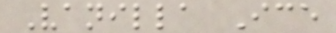Vanilla Ice
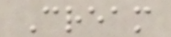Cream
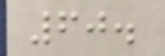60.
